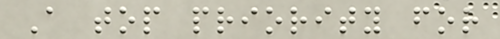A top priority for
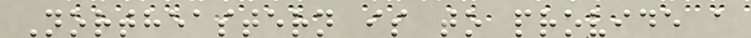Northeastern is to provide a
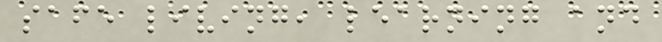safe living, learning and
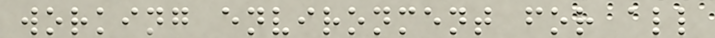working environment for all
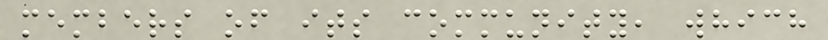members of its community, which
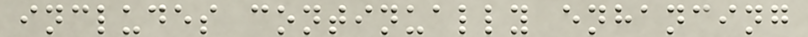includes continually enhancing
